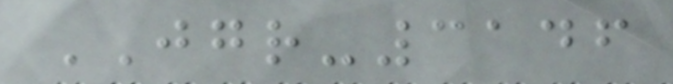JGR-3146
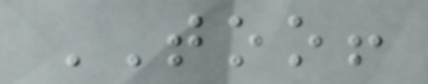TOO!
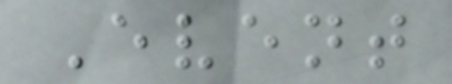Event
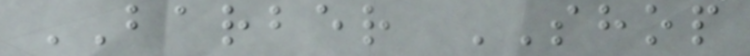BARBER SHOP
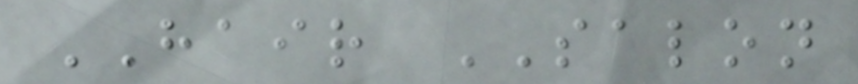HAIR SALON
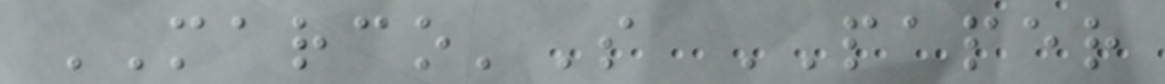MARCO'S PAPER
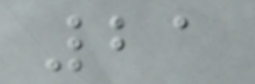21
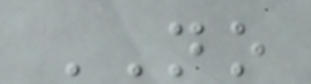NO
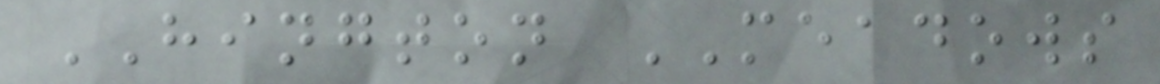HINGTON MEADOWS
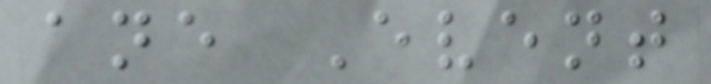ane Event
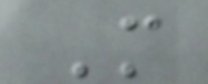M
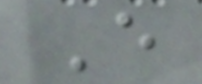E
